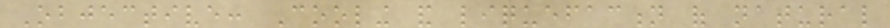Objective: Cooling and liquefaction of natural
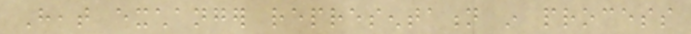Heat exchanger representation in process
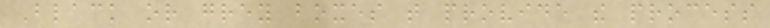Black or grey boxes that provide the process
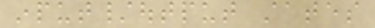input/output states
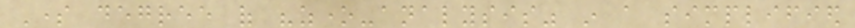Some degree of "zone-analysis" in a simplified
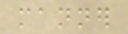manner
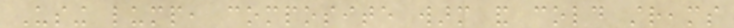Using lump, composite warm and cold streams
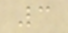3
